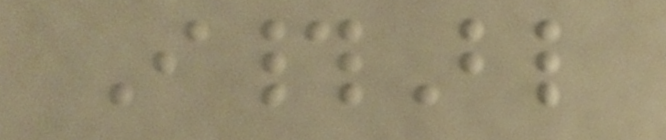I#Bl
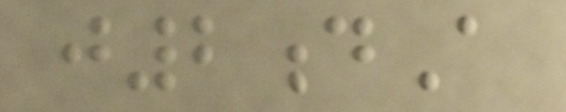j2dA
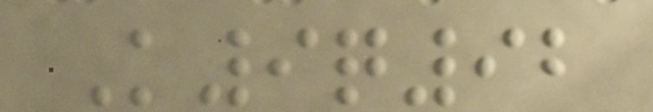K9q92
